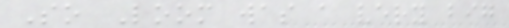So Loom was a very big
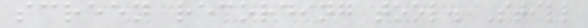screen recording tool. Still
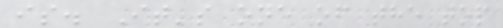is. It's one of the top
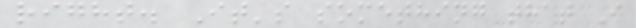right. It's something that I
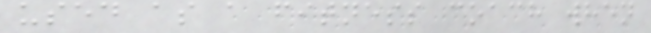used as a fitness coach when
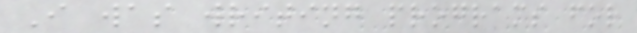I was writing programs for
